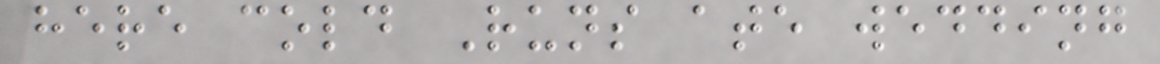here cold Runs ate wedding
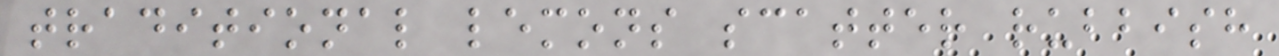traditional lemons scatter rubbish
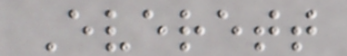Everett
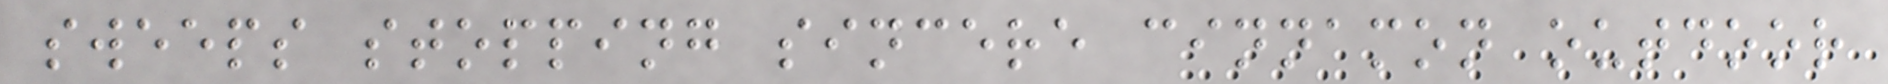sweeps stopping sincere cinnamon outdoor
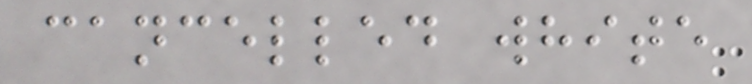cancelled white
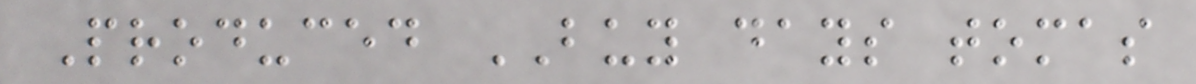Produced BUY days tomas
